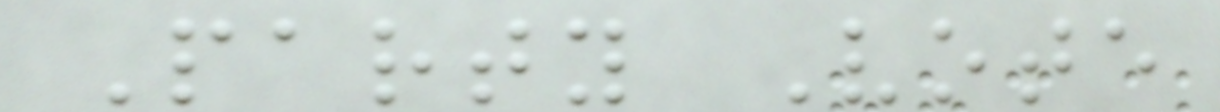Party Vote
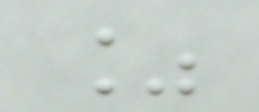%
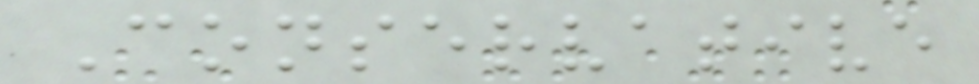Conservative
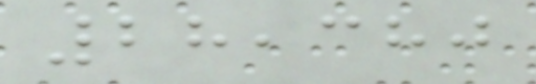28,380
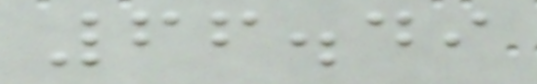66.49
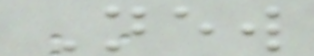New
